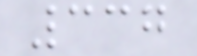337
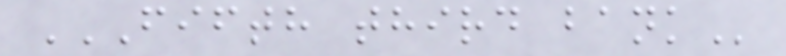FIFTH THIRD BANK
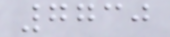7730
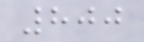800
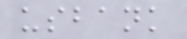usbank
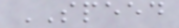SPEED
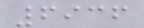6936
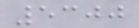5300
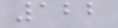122
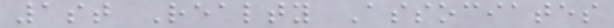1st Realty Associates
